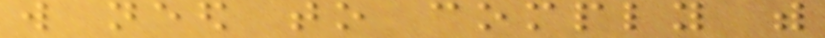will need to comply with
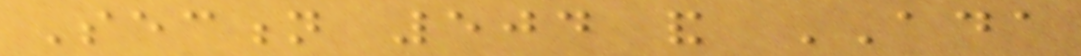Section 504 and ADA
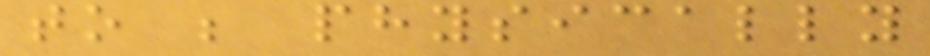to be physically
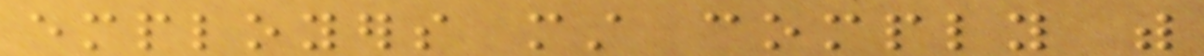employers must comply with
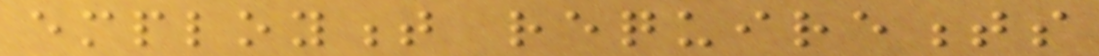employment requirements
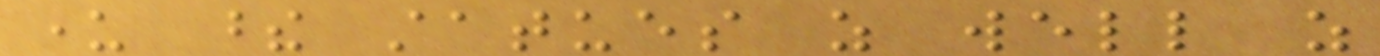under these statues as well as
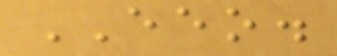EEO.
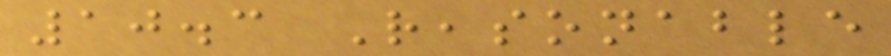10.3 Reasonable
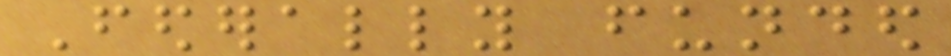Federally funded
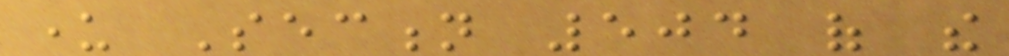under Section 504 of the
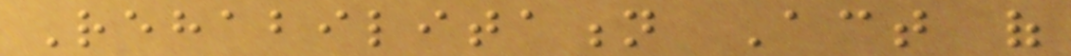Rehabilitation Act of
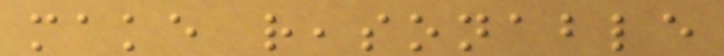make reasonable
